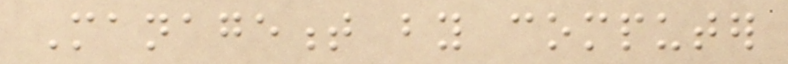Management by computer
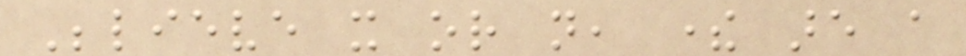Believe it or not, there are a
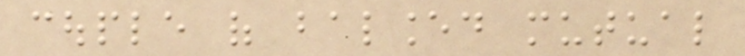couple of balanced mutual
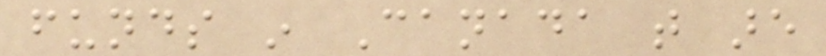funds in Canada that are
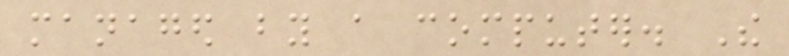managed by a computer. The
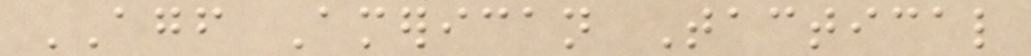AGF American Tactical
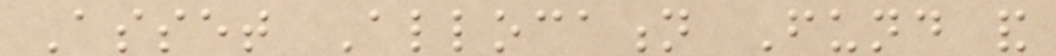Asset Allocation Fund and
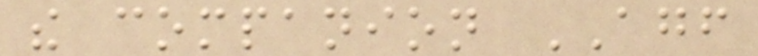the companion AGF
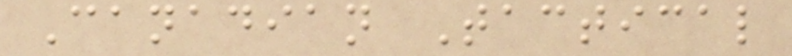Canadian Tactical
